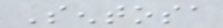Sentosa
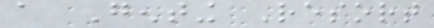a Genting Resort
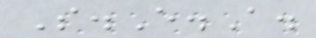S.E.A.
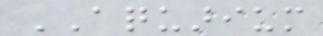AQUARIUM
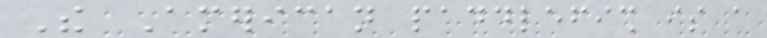The American paddlefish is a
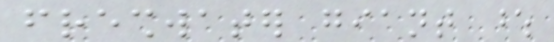freshwater giant whose
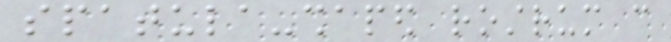spatula-shaped rostrum can
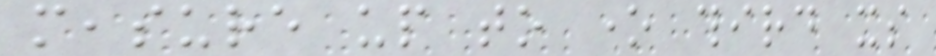measure up to one third its
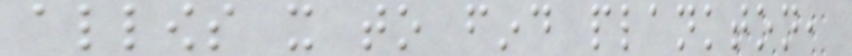allows it to find plankton,
